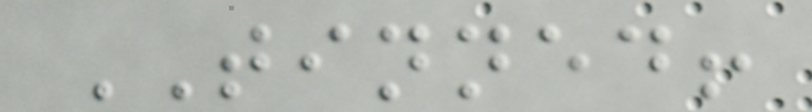TINNED!
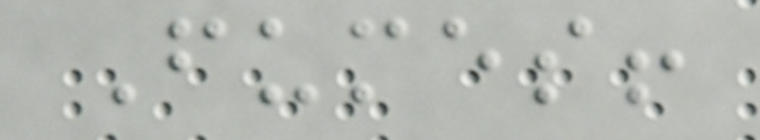Fumes!
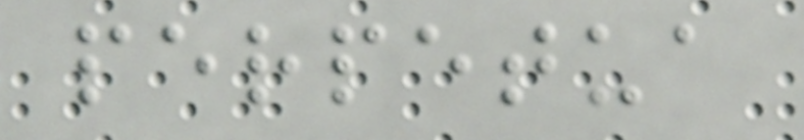perpetua
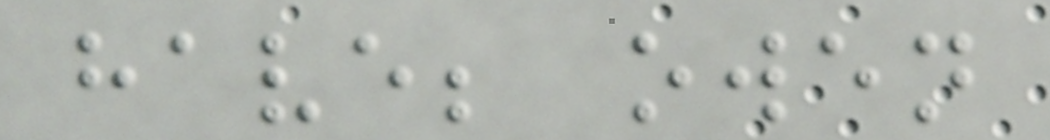have; owen
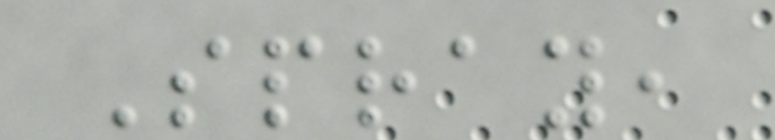Spray,
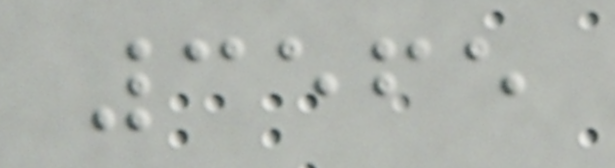3565
